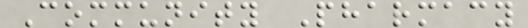Community Pharmacy
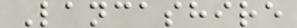Lancashire
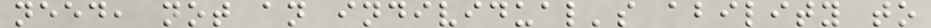need, not an individual's ability to
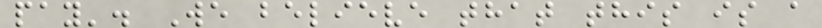pay'. We believe that this is a
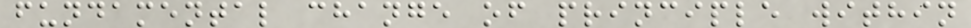fundamental change of principle within
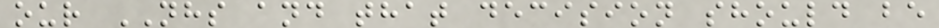our NHS and that decision should be
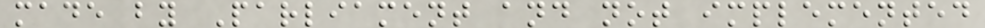made by Parliament and not implemented
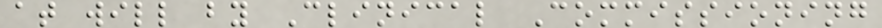at will by Clinical Commissioning
